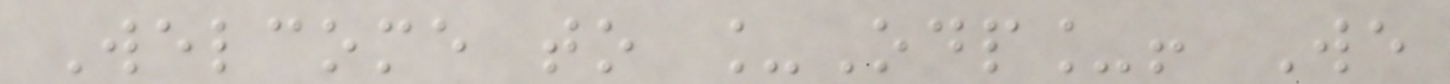Welcome to _Odp_! We
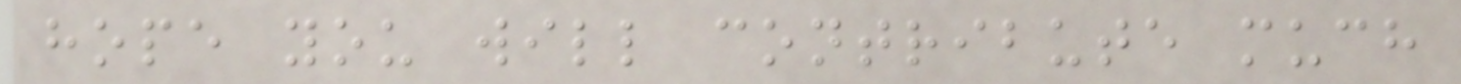hope you will contribute much
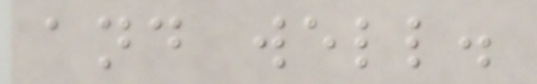and well.
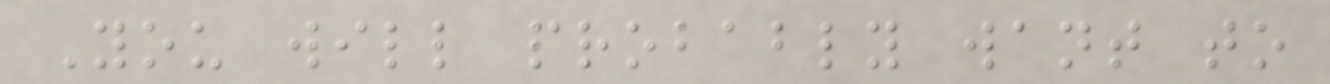You will probably want to
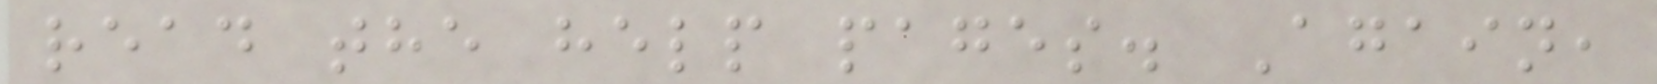read the help pages. Again,
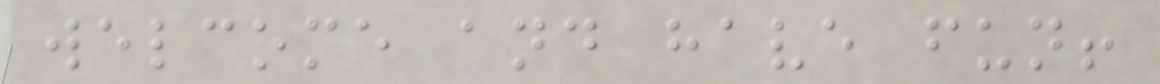welcome and have fun!
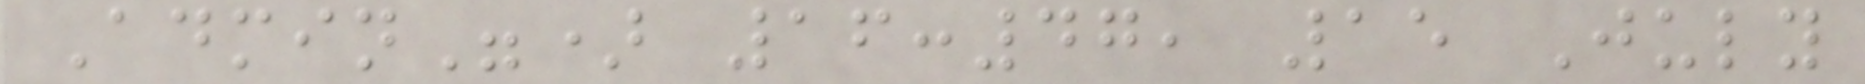Admin") 16:47, 15 July
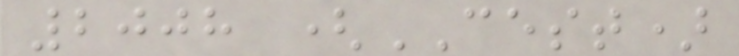2008 (CEST)
